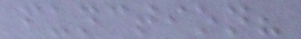function?
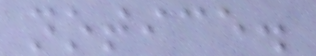notice.
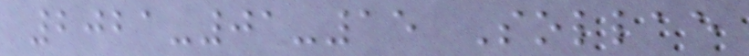2021-01-15 Sollae
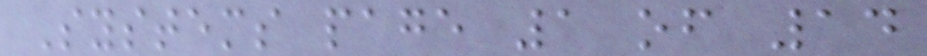Systems page 1 of 14
